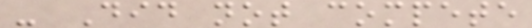- Did not compete
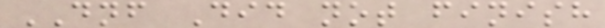DNF Did not finish
